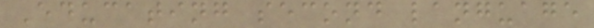Educating second language
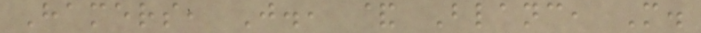Hamers, J., & Blanc, M.
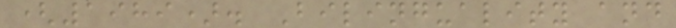(1989). Bilinguality and
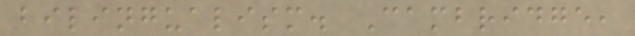bilingualism. Cambridge,
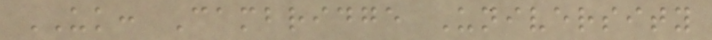UK: Cambridge University
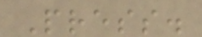Press.
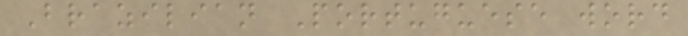Brazilian Portuguese word
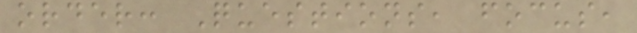order: Questions, focus,
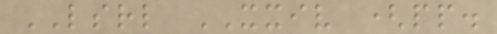LSRL XXIV (pp.
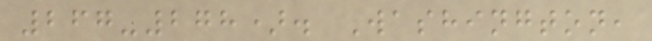267-278). Washington,
